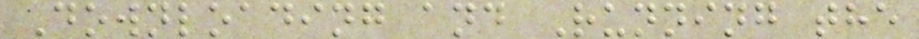Downloading and Running the
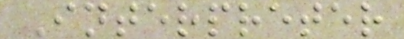Interpreter
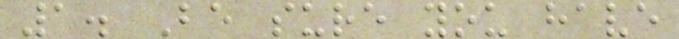1. Be sure you have
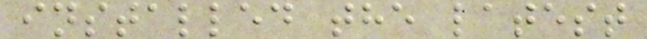installed the latest
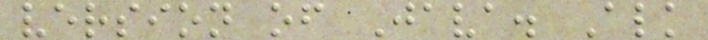version of Java. Alk
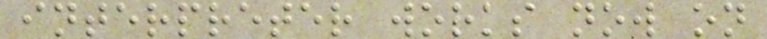interpreter works now on
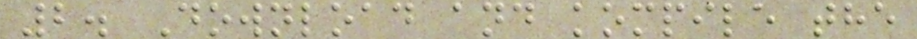2. Download and kompile the
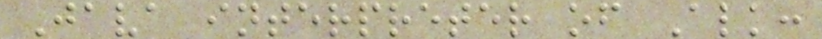Java interpreter of Alk:
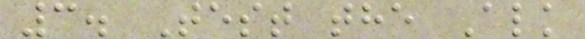3. Test the Alk
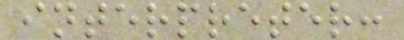interpreter:
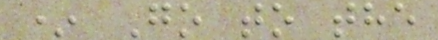* Go to the
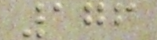176
